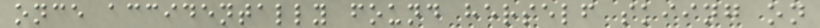once accidentally found herself skiing on
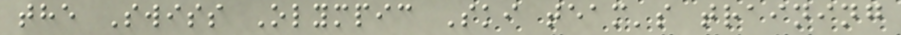the Swiss Olympic Ski team's training
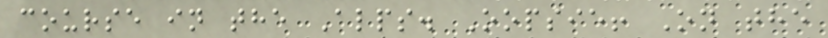course in the Alps. Oopsie! On the
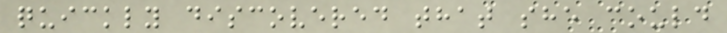quickly discovered that she could
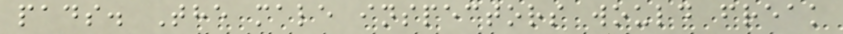pads. The male inspectors would freak
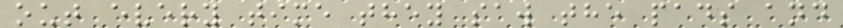out every time they saw the pads and
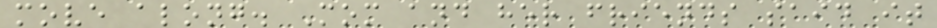move along. Mom and her friends said it
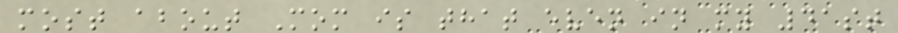most about Mom is that even in my 41st
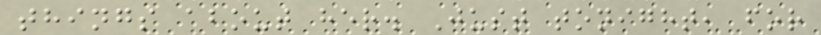things about her. Just tonight, for
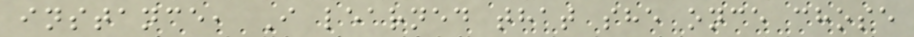instance, I learned that she once chose
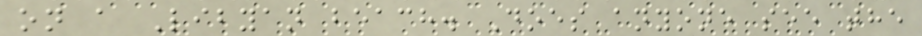on a Libyan beach. Does anyone see the
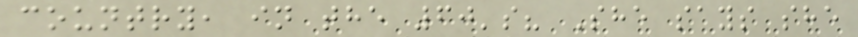country, in the 60's? She says she
